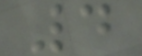4
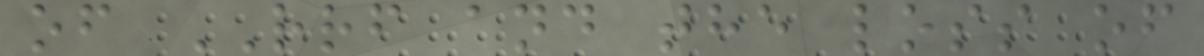of RRF and the loss of
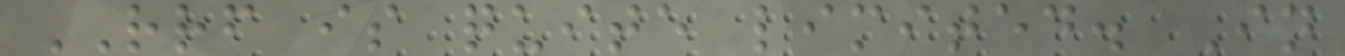RRF is quite limited. In
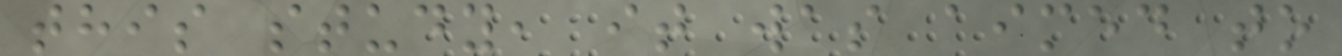this study, it was aimed to
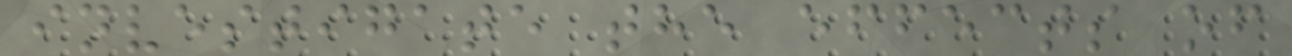investigate the effects of
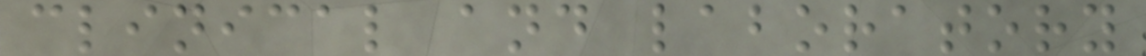clinical and laboratory
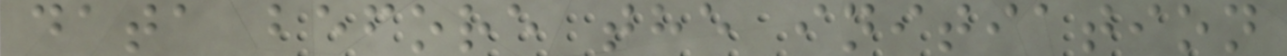data before the initiation
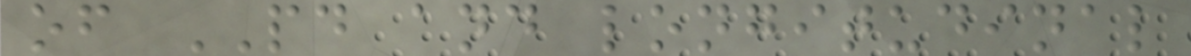of PD and longitudinal
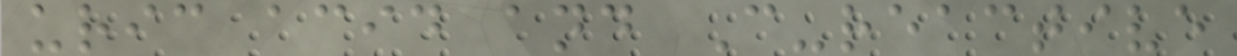uric acid and C-reactive
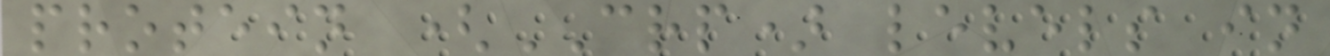protein (CRP) levels in
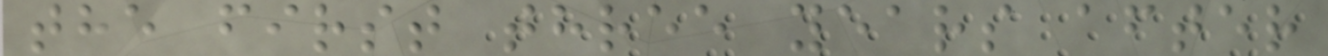the first three years after
